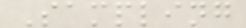Sampling
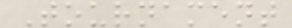Tournament
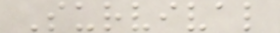Survival
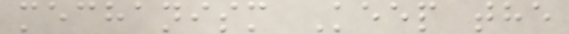mechanism Keep the
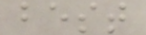best
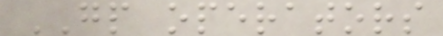GP operators
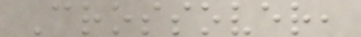Crossover,
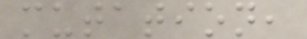mutation,
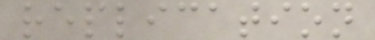replication
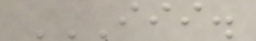III.
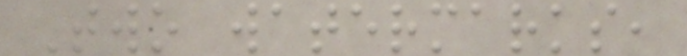Two watermarks,
